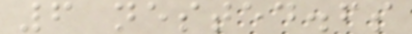6 nested.fs
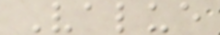Value
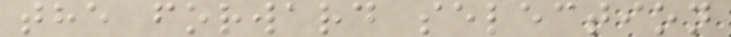the forward selection
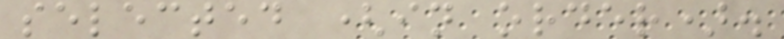selected (in order).
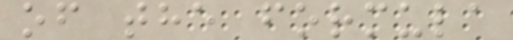of the formula
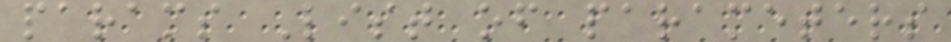params List of parameters
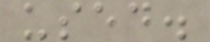used.
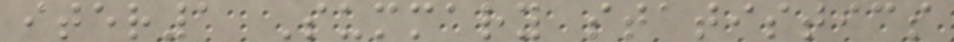iter1 Summary statistics
